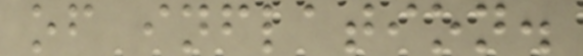of inflation.
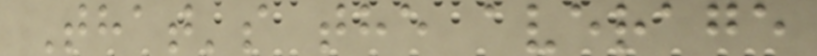That's the average
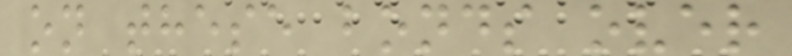on these bonds over
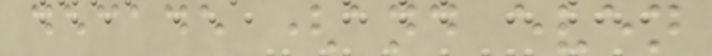decade (and even
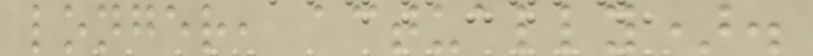longer, actually).
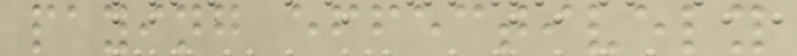paying effectively
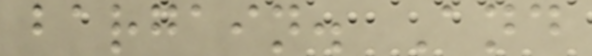bargain. And
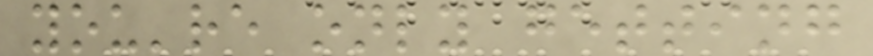you're only getting
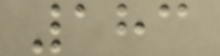183
